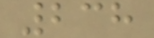238
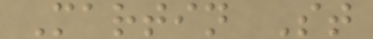Martin St
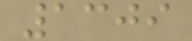1309
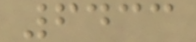6433
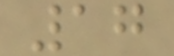17
